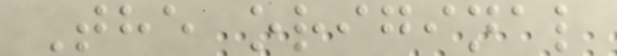The original
